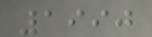1990
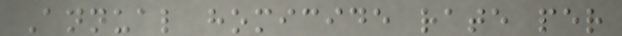Annual homicide rate per
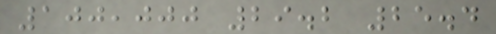100,000 29.2 25.4
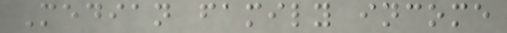Median family income
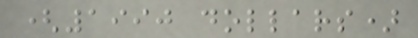(1990 dollars)
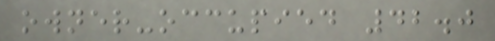owner-occupied 42.0
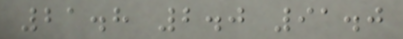21.8 2.0 91.0
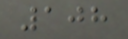108
